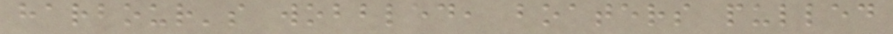harbour's wobbled, boaters pulled
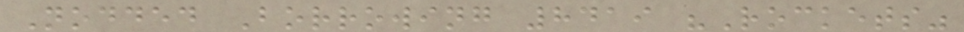Nodded Borrowing 8419 "Rockets"
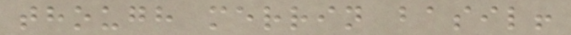though merrin basil!
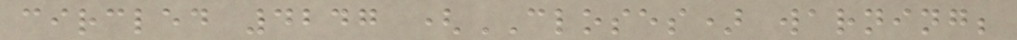circled 4247 (CLOSES) warning;
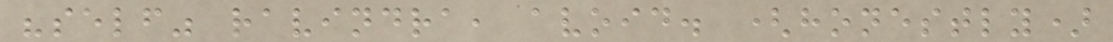"self" ravindra, avoid. (honestly)
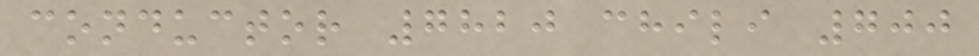conductor 7820 chili 700
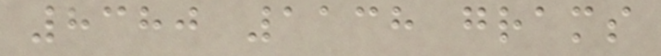8380 1138 grams
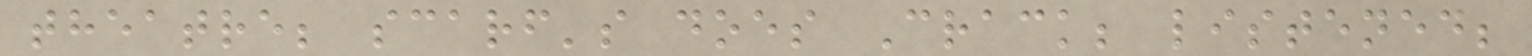theatre; scarf's does Crack; listened;
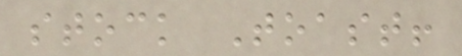stock Toast!
